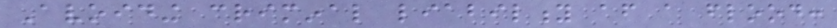Avoiding criminal liability after a flood:
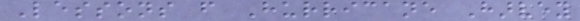Lessons from Hurricane Harvey
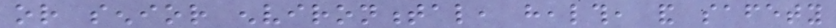or senior environmental, health, and safety
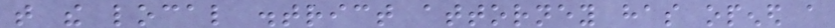that the local district attorney has opened a
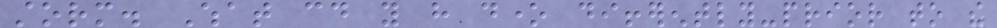storm. What could you have done differently-prior to the
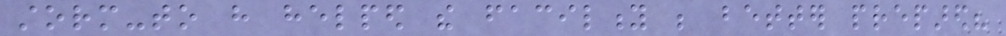storm-to have helped the facility be better prepared?
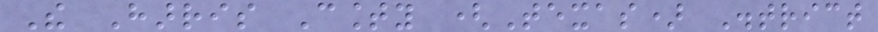The Harris County (Texas) District
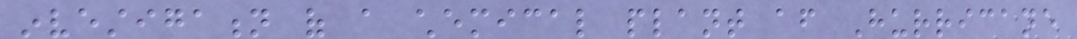investigation of a chemical plant after Hurricane
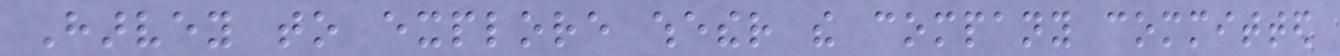Harvey to explore whether the company committed
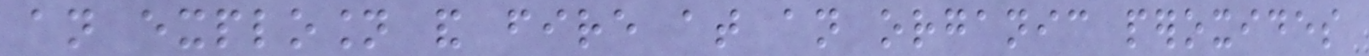an explosion and fire at an organic peroxides
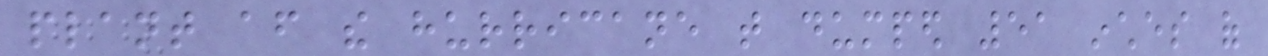plant after the hurricane that dumped 51 inches of
